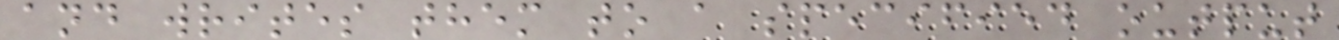and writes them to a specified output
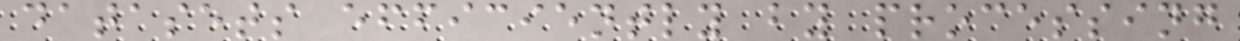datasets efficiently by processing
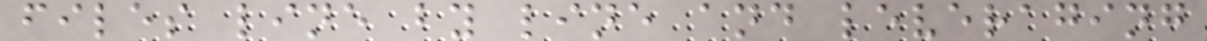files line by line and leveraging
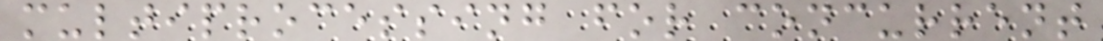multiprocessing for concurrent
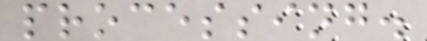processing.
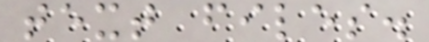text files.
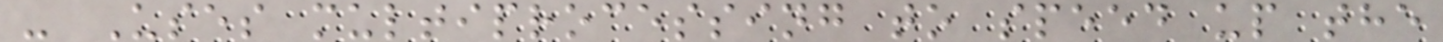- Uses multiprocessing to speed up the
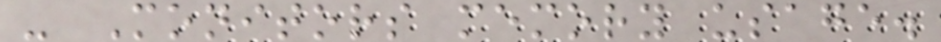- Monitors memory usage.
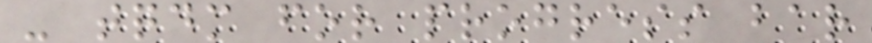- tqdm for progress bar
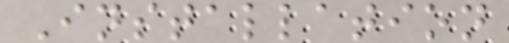Installation
